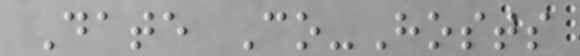Date Co-Hosts
